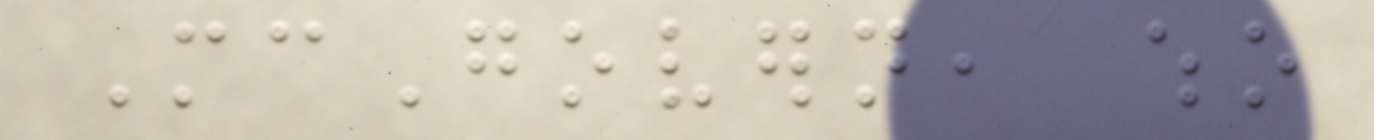McGovern, who
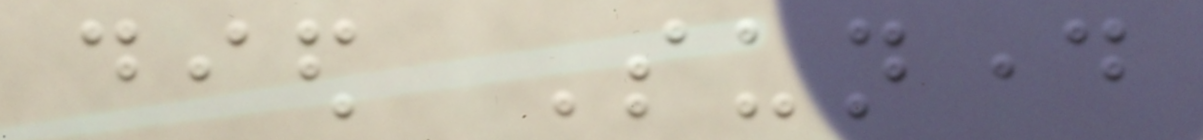died Sunday
